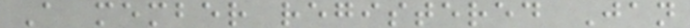A member registered Jan
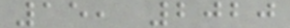15, 2020
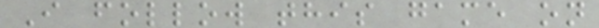I follow this game on
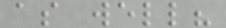as well?
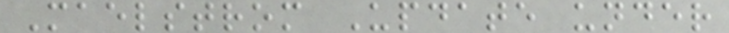Maelstrom Update under
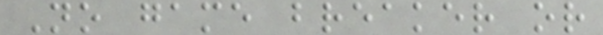No game breaker or
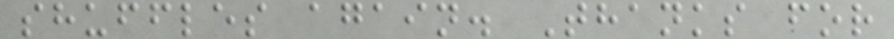shuffles again. Thanks for
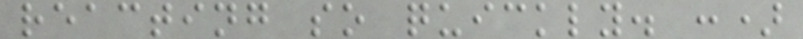reacting so quickly. :)
